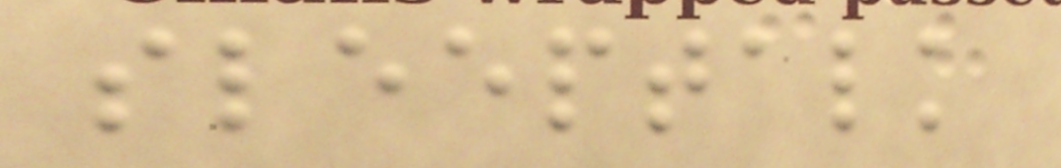sleeptalk
